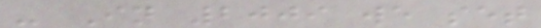- In 2009 we set
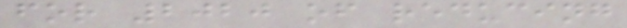for 2020 of reducing
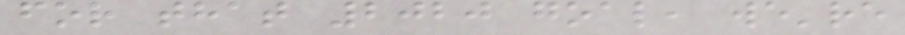for that 2020 goal, we're
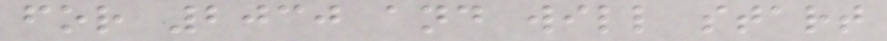for 2030 and will start
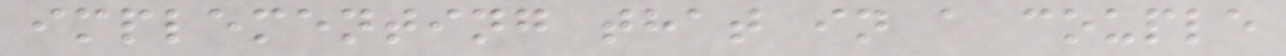implementing that in a couple
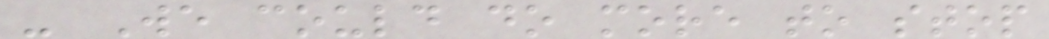- We could do more to stop
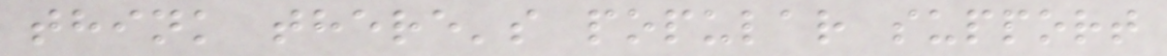think there's popular support
